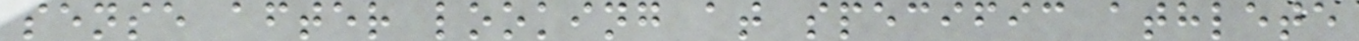sense after looking at specific athlete
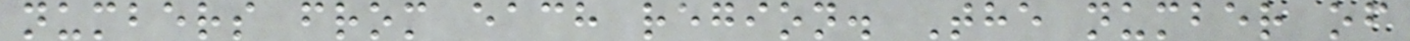numbers from each region. The number of
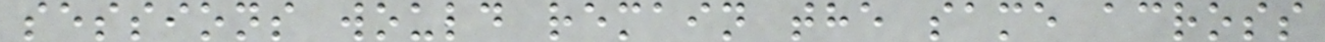sessions would remain the same across
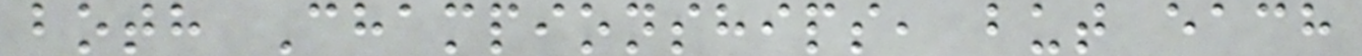both Championships, but each
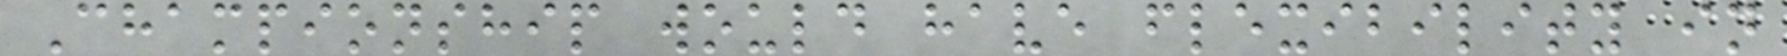Championship would have flexibility in
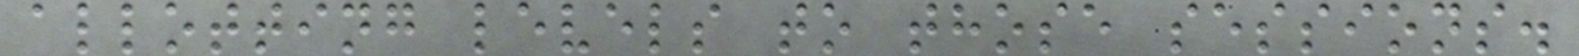allotting levels to those sessions.
